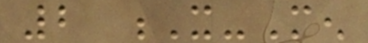2 X-Men
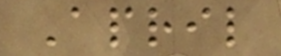April
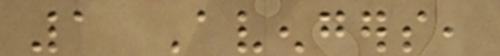1 Avengers,
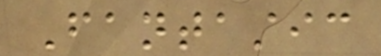Fantastic
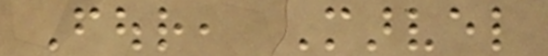Four, Marvel
